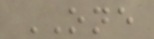ONE
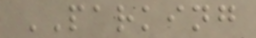PARKING
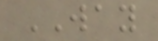WAY
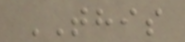THIS
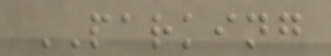PARKING
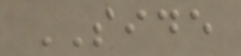SIDE
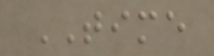TIME
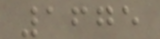1675
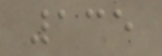135
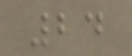24
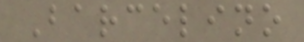Barcelino
